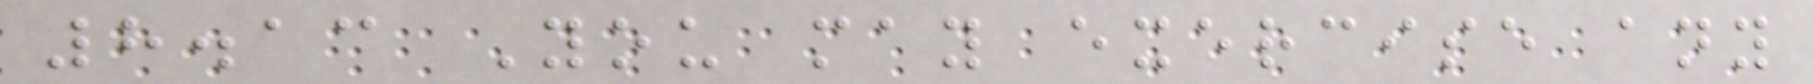8.13 You may exercise any
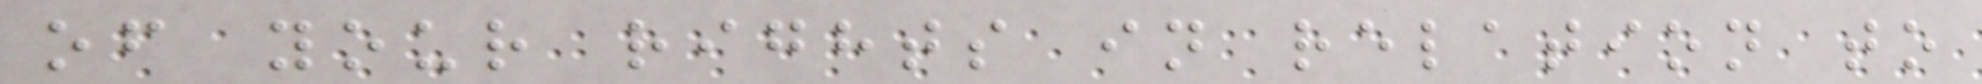of your rights in relation to
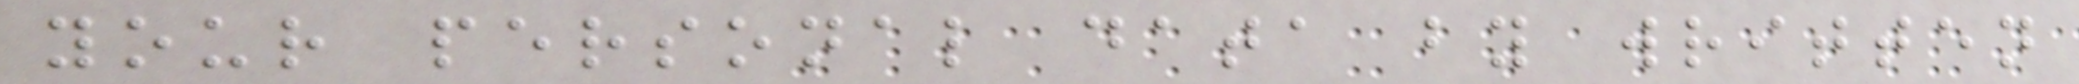your personal data by written
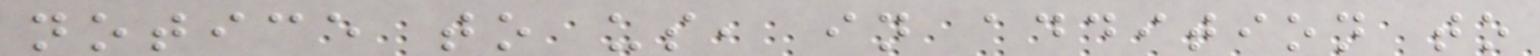notice to us, in addition to
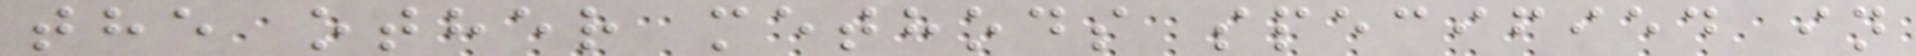the other methods specified in
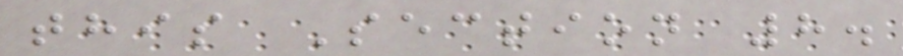this Section 8.
